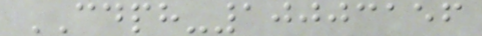CDPH-10003156
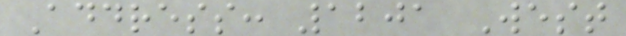Address: 1201 West
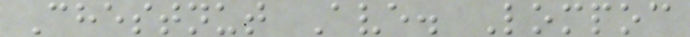Chestnut Ave. Lompoc
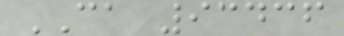CA 93436
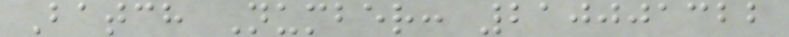Batch Number: 210001322
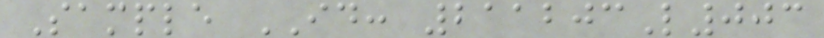Sample ID: 211203L003
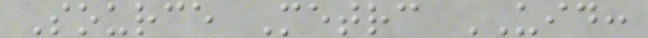Source Metrc UID:
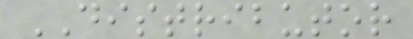DISTRIBUTOR
